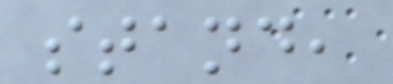stand,
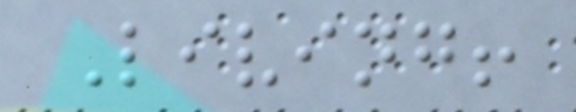Living!
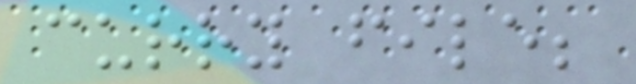curry file;
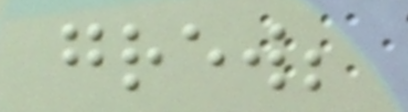grew;
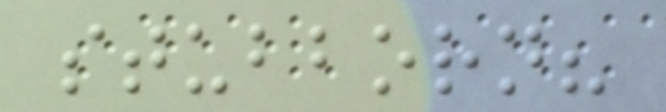stubborn?
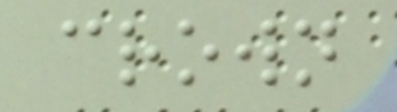crown
